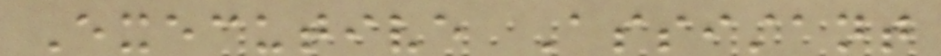Executive Assistant
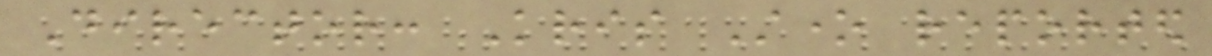Director: Kris Stone reported
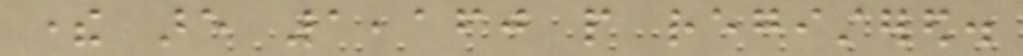there are 1,160 people registered.
